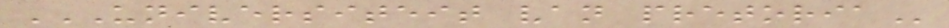UNIVERSITEIT VAN PRETORIA
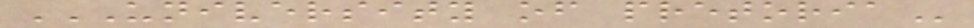UNIVERSITY OF PRETORIA
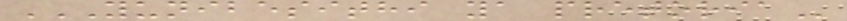YUNIBESITHI YA PRETORIA
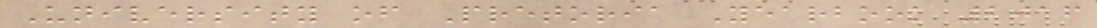University of Pretoria Yearbook 2016
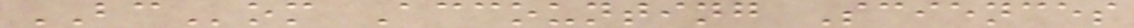BCom Accounting Sciences
